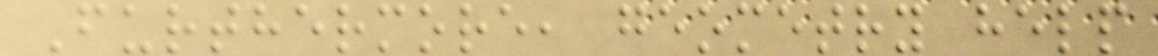Furthermore, geometry help
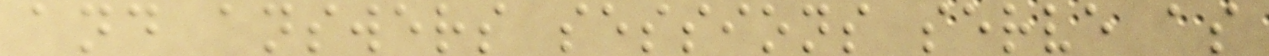and answers sessions serve as
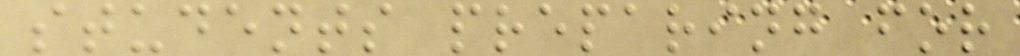students preparing for
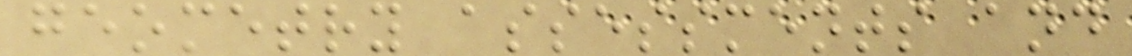geometry assessments and
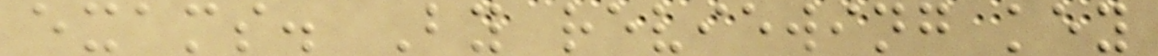exams. By reviewing key
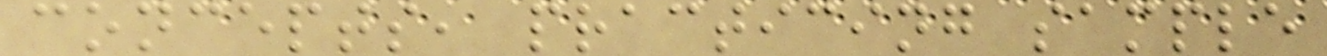concepts, practicing sample
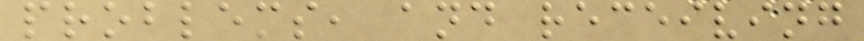problems, and receiving
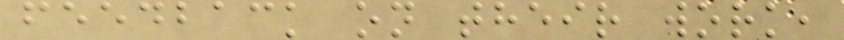feedback on their work,
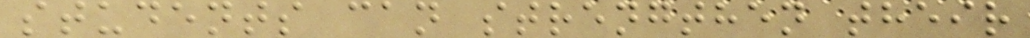students can strengthen their
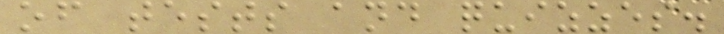of tests and quizzes.
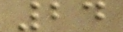24
